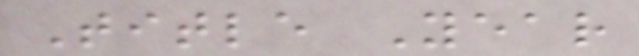Title Year
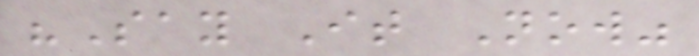"Say It Now"
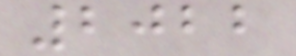2022
